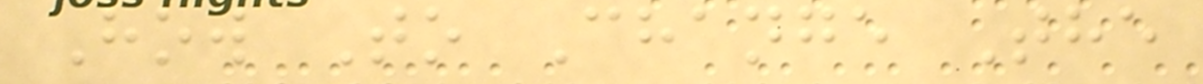How To Change The
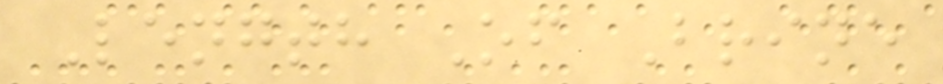Length Of Brine
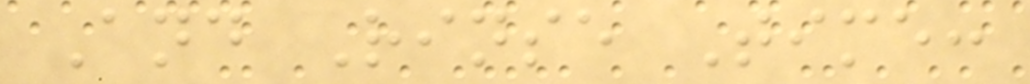And Rinse Time:
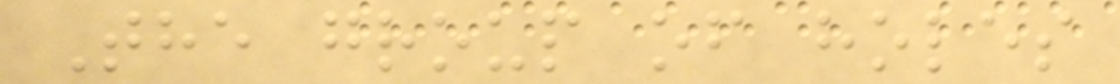The group of holes
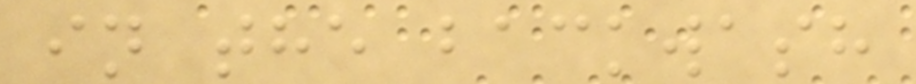in the backwash
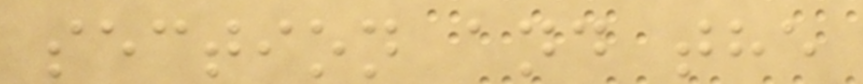section and the
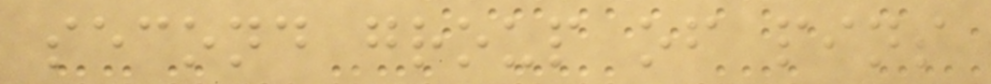second group of pins
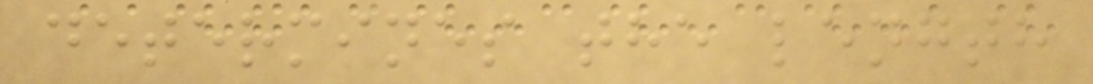determines the length
